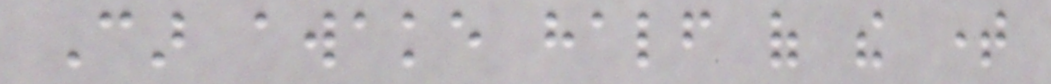Car awake half of the time
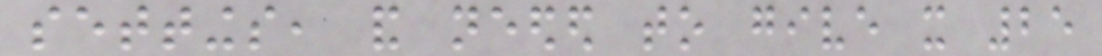settings, and needed to give it 25
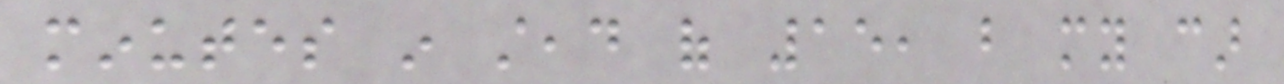minutes in stead of 15, but my car
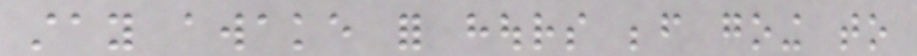stay awake for hours before going to
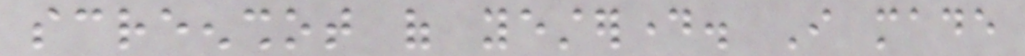screenshot of yesterday. I made
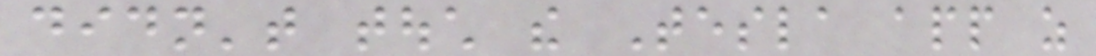didn't touch the Tesla app as
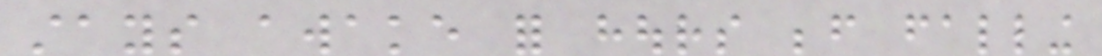stays awake for hours before falling
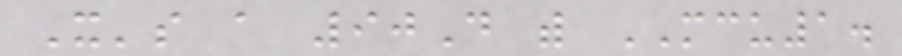It's a 90D with MCU1.
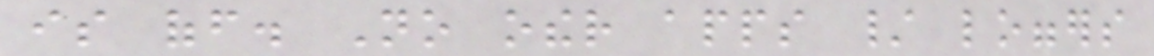is off. No other apps / loggers
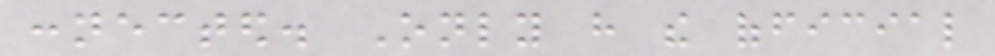connected. Only have the official
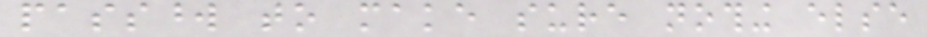password to make sure nothing else
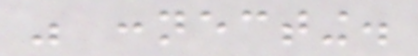was connecting.
